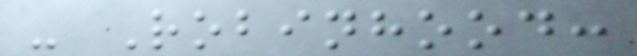- Robinhood:
